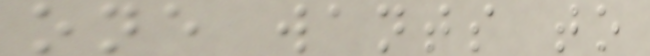one wants to
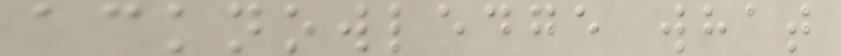acknowledge what
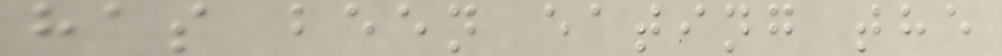has been eating the
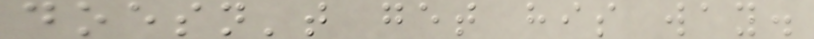doesn't get his way.
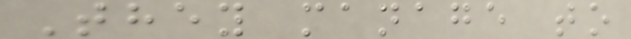They manage to
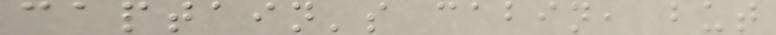captain's cabin, but
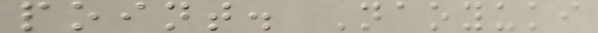point. Naoyuki
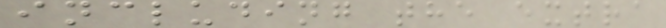including the extra
